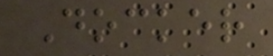Docker
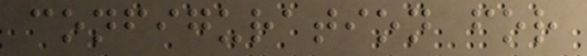configuration for
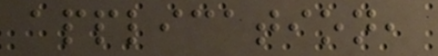application,
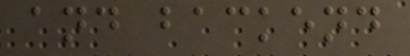and backend
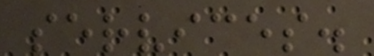services.
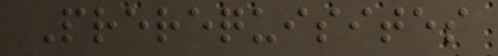Prerequisites
